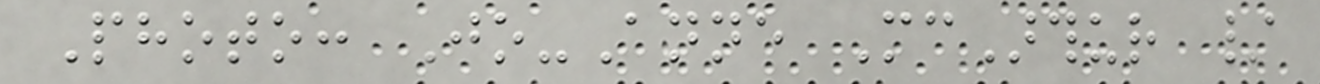Photo: Jo-Anne McArthur /
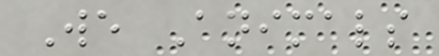We Animals
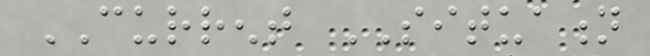CURRENT SITUATION
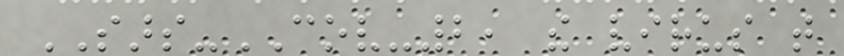SARS-COV-2, the virus that
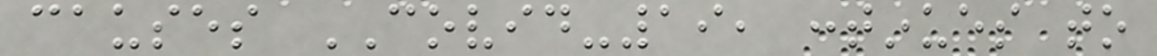causes COVID-19, continues to
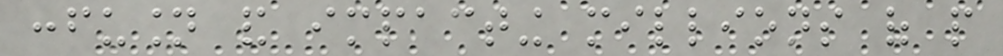confusion and impacting millions of people
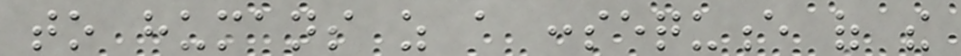to humans as a consequence of the
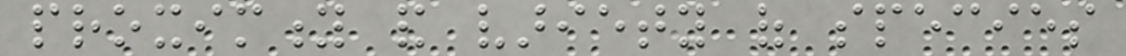proximity and variety of species
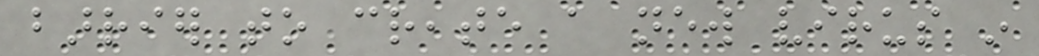barrier to create a new virus in
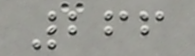266
